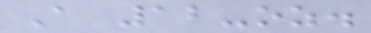A 12-oz.
